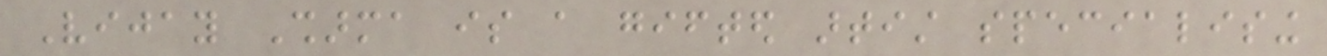Vijay Sharma is a gifted artist specialising
